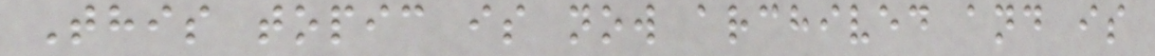This topic is now archived and is
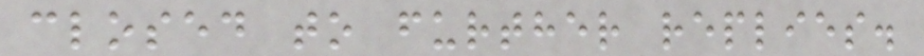closed to further replies.
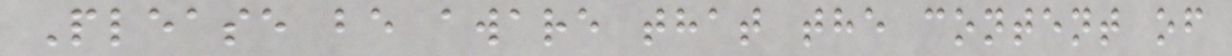Please be aware that the content of
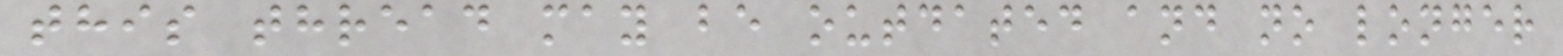this thread may be outdated and no longer
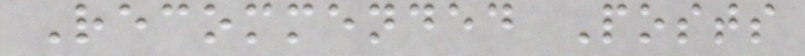Recommended Posts
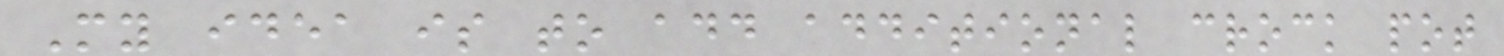My idea is to add additional crock pot
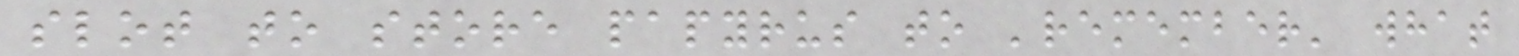slot to store papyrus to 'remember' what
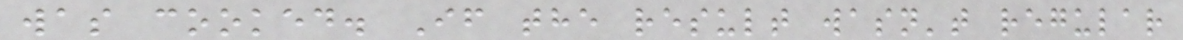was cooked. If the result wasn't regular
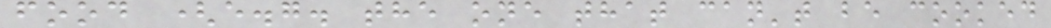food (e.g. the one that can't be cooked
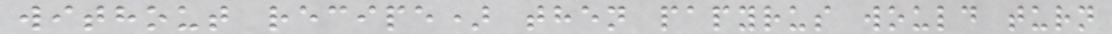without recipe) then papyrus would turn
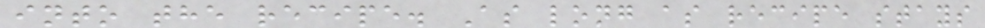into the recipe. As long as recipe stays
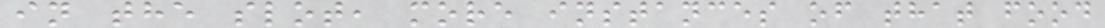in the slot, more instances of that food
